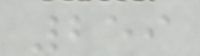259
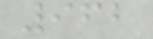962
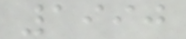1990
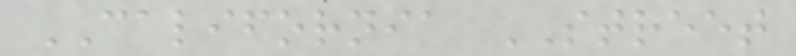CALIFORNIA STREET
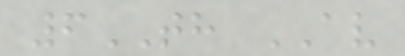6TH AV
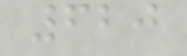620
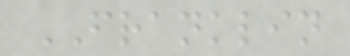FRANKLIN
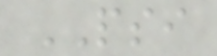PSI
